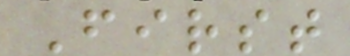First
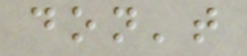don't
